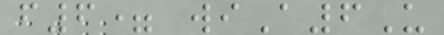f6= wiA6U
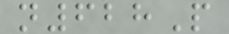n628P
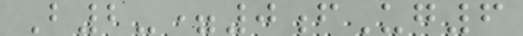B2-=0fUg6
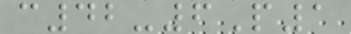c42-6P1
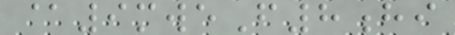@9mweF8hi
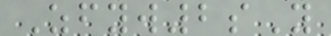Zfyw2sY
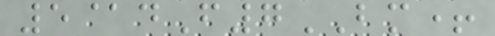5@dF7BM+
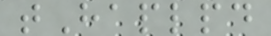tHaplpd
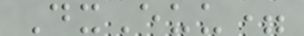DxEuu=
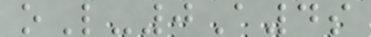oL-0A4s
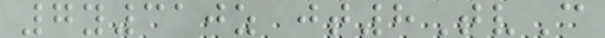7y310z jt8TvC
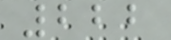222
